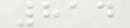814
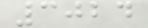3024
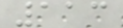113
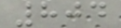804
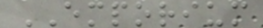EMPORIUM
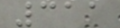311
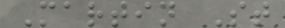Martin St
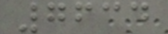7634
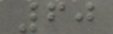60
